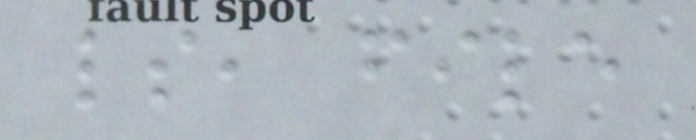ls, file
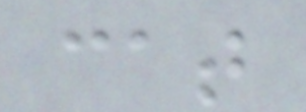cat
